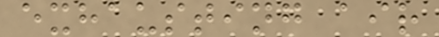exhausting air
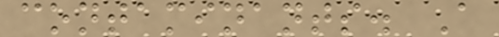contaminants. A
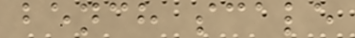bench scale
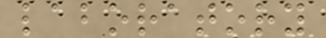laboratory
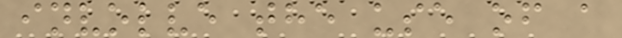involve the use of a
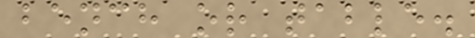bench or table.
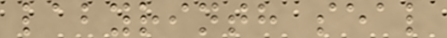labyrinth seal
